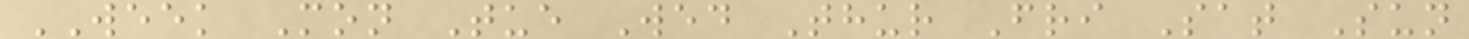WEEK Mon Tue Wed Thur Fri Sat Sun
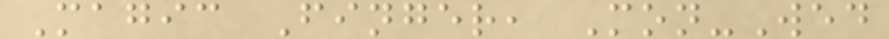Magic Finger, Mon-Wed
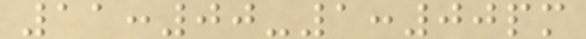11:00-1:00pm
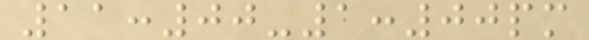11:00-1:00pm
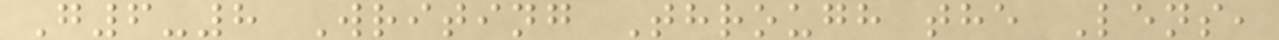G6-8 Writing Through the Lens,
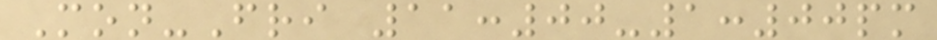Mon-Fri 11:00-1:00pm
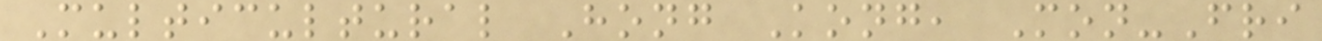Multicultural Hong Kong, Mon-Fri
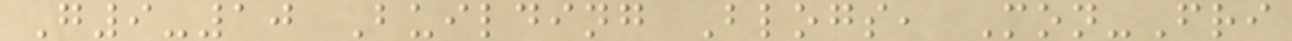G9-10 Building Blogs, Mon-Fri
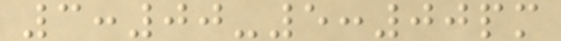3:00-5:00pm
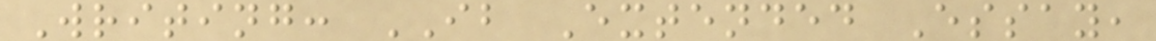Writing: IB Extended Essay,
